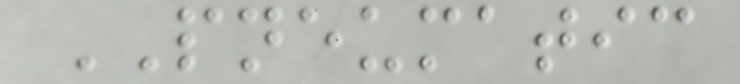PNEUMATIC
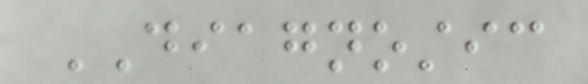DIAGNOSTIC
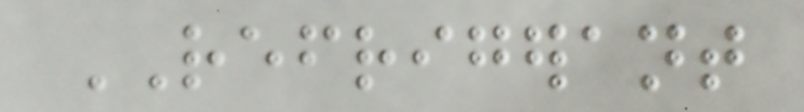REFRIGERANT
